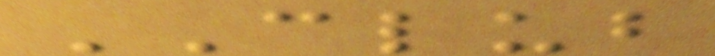CLUB
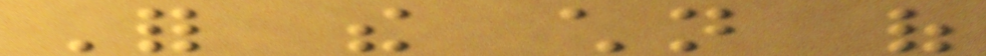For the children of
